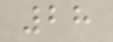28
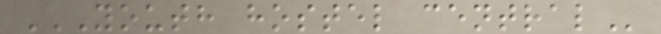YOUTH HOSTEL CENTRAL
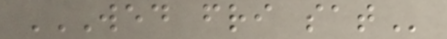WED FRI SAT
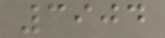3904
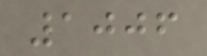1006
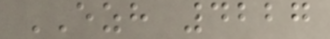EZH 4227
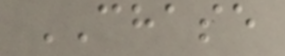CHASE
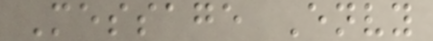Message Envy
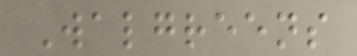Walgreens
